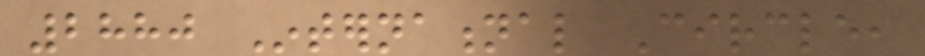2880 International Circle,
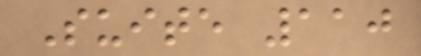Suite 110
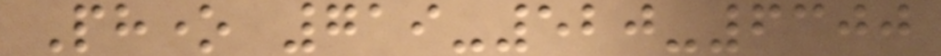Phone 719-520-6300
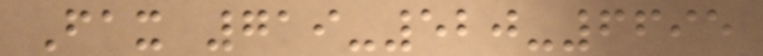Fax 719-520-6695
